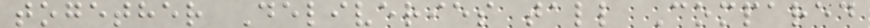together Deliveries tall Compared
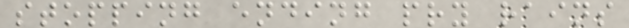stopping ending pry rains
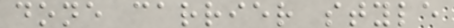done carrier style
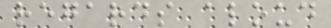regards aloud
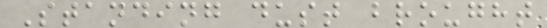Standing dust brought
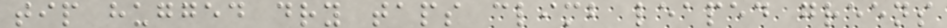tip hugged dry taps climb leaped greens
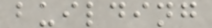building
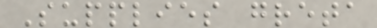Supplies greta
